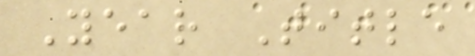Year Title
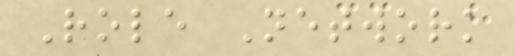Role Network
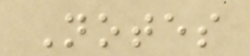Notes
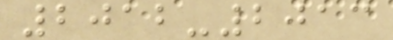2012-2013
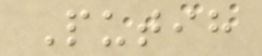Putih
